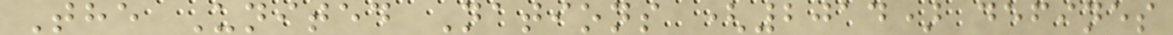The United Nations (2014) defines
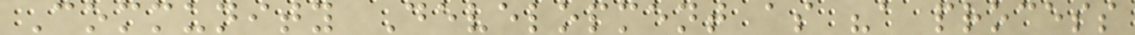Community Development as "a process
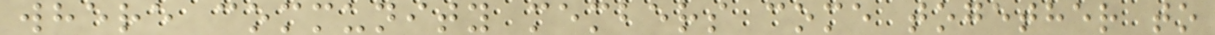where community members come together to
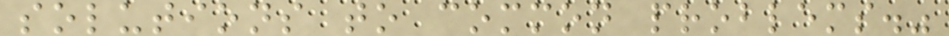solutions to common problems."
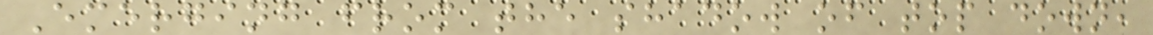Emerging from the shadow of top down,
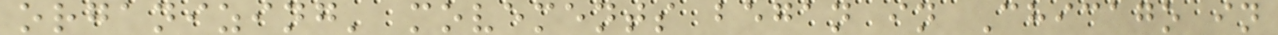organizing' movements began in Chicago in
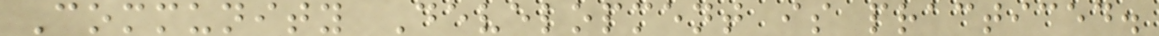Community Development is practiced.
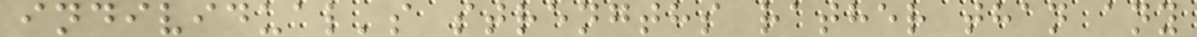individual's strengths rather than any
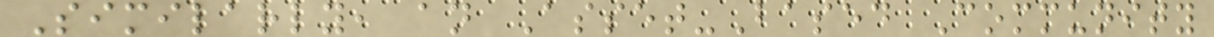Similarly, an Asset-Based Community
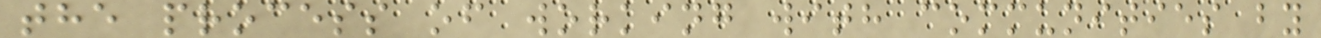the process of working with communities by
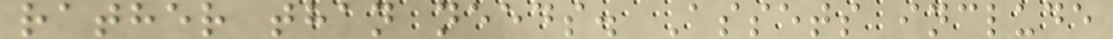rather than needs. Assets include
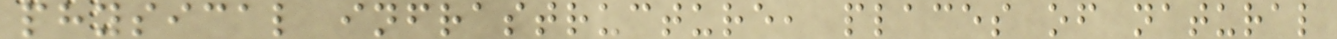physical infrastructure, places of natural
